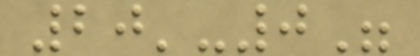20'-0"
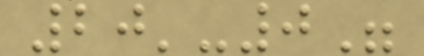20'-0"
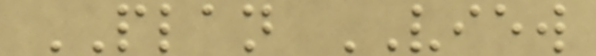PLAN VIEW
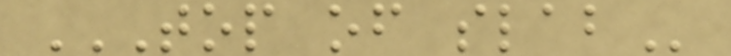TOP OF SLAB
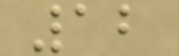12
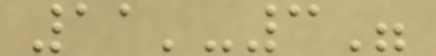11'-3"
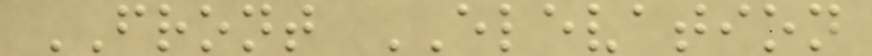FRONT ELEVATION
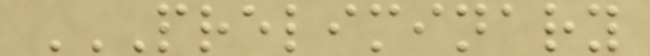PRELIMINARY
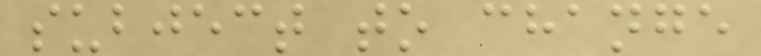subject to change
